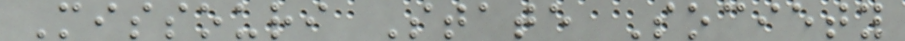Missouri State Society
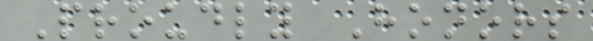Proudly Honors
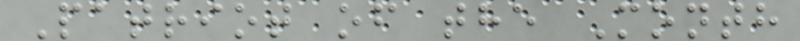Patriot of the Month
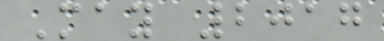May 2017
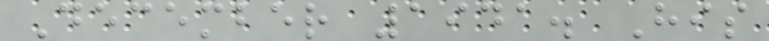December 1941. His
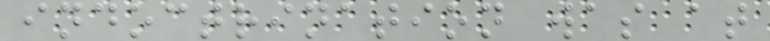indoctrination was at
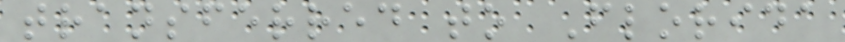transferred to Florida
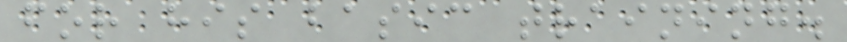for his basic training.
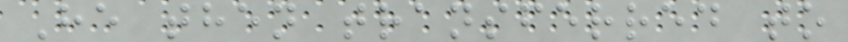He then transferred to
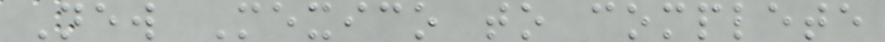New Mexico to complete
